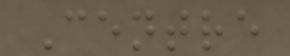Centre
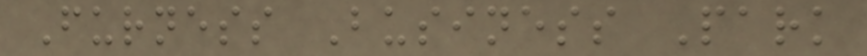Furness Business Park
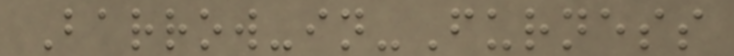Barrow-in-Furness
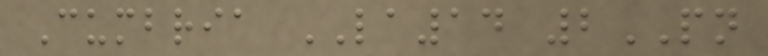Cumbria LA14 2PN
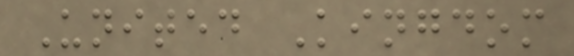United Kingdom
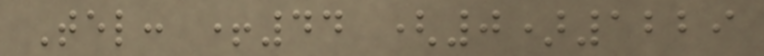Tel: +44 (0)1229
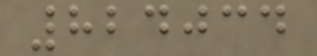824034
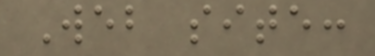Web site:
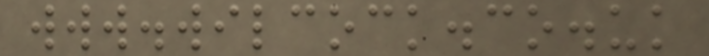www.wilcock.co.uk
